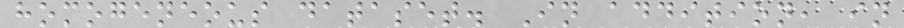homogeneous dataset. In addition, in
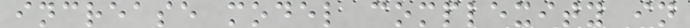increase model complexity in
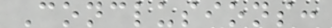Conclusions:
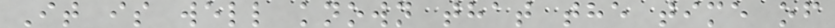It is well known that the time of
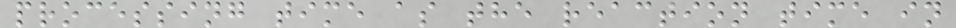processing time as the reaction time in
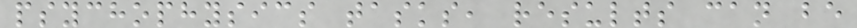psychophysics tasks, results can be
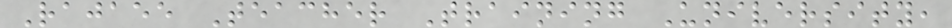Rajaee Teacher Training University,
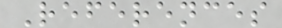References
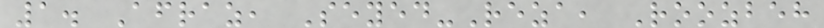1. Afraz, Seyed-Reza, Roozbeh
